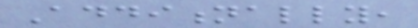Additionally,
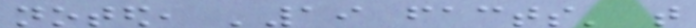noted, '19 facts' that
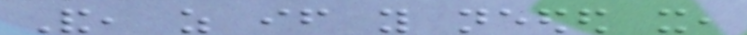And, as if you needed it,
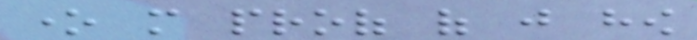one more proof of just how
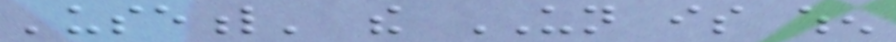'useful' the UN is when
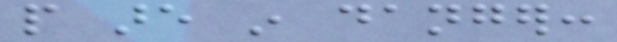people are in danger:
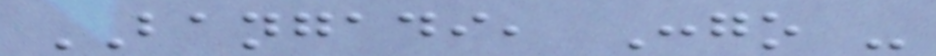BANGADI, Congo -
